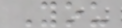You
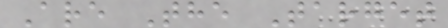Are The Target
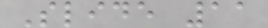Slide 11
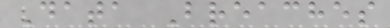Data Breaches
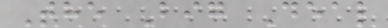The Big Deal
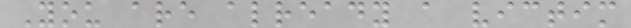You are already a victim
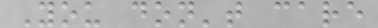You don't care
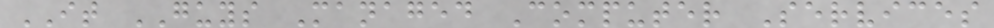IT GUYS Managed Computer Services
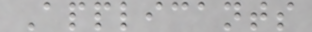Applicants
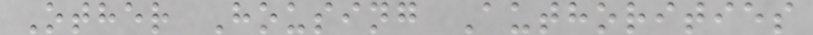Other Housing Authorities
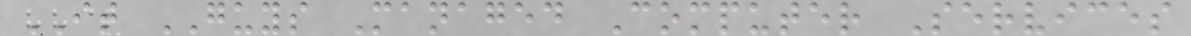IT GUYS Managed Computer Services
